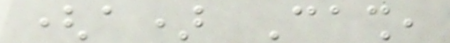(a) Cash,
